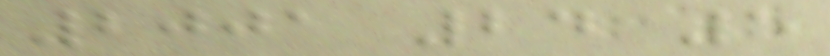2001 24 5
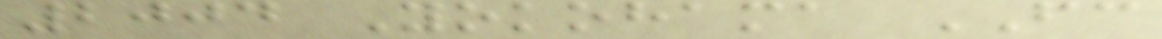2004 Yokohama FC
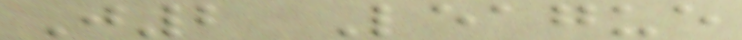J2 League
